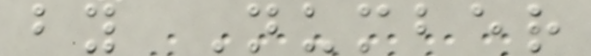by Number
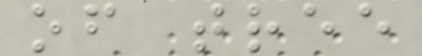of tree
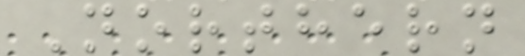Northern
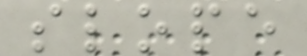slope
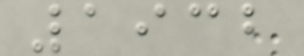1932
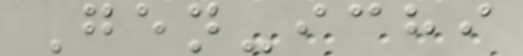Gen-ichi
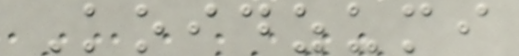Koidzumi
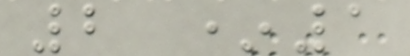2 *1
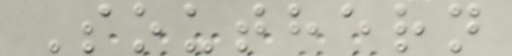Southern
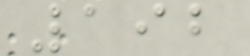192
